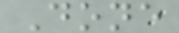Done
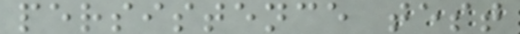persistence test
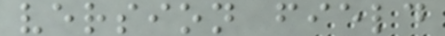version field
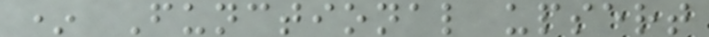* Functional upsert
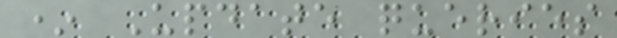* Update queries
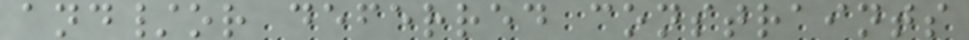and/or deferred constraints
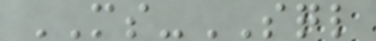MS-SQL
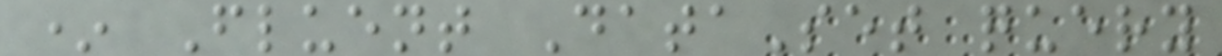* Fluent DataSet query
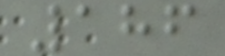186
